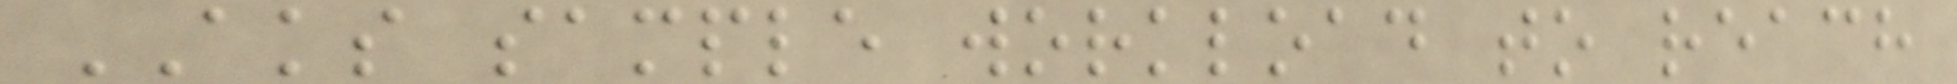AKS sample workload to reach
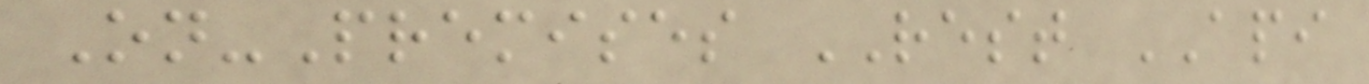On-Premises REST API
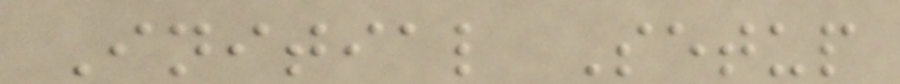Initial Setup
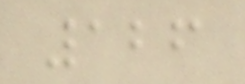126
